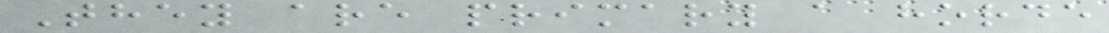They are primary a horde
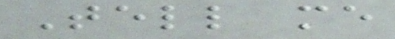Tell me
